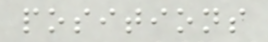positions
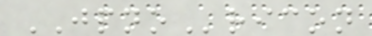JPNOricon
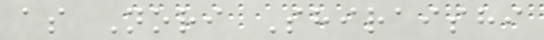as Nori Shiraishi
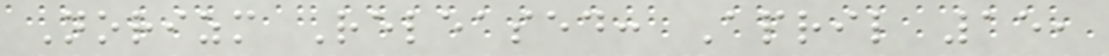Norizm Released: April 15,
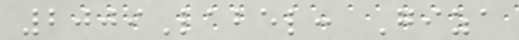2009Label: Giza
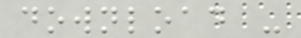download -
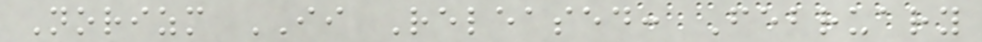Norizm II Released: February
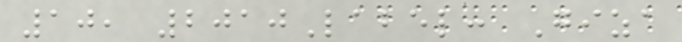10, 2010Label: Giza
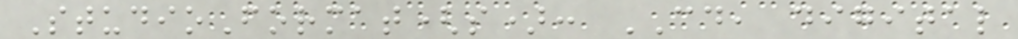StudioFormat(s): CD, digital
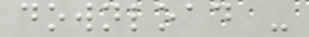download -
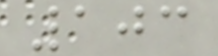103
